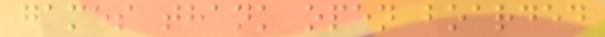games thank open boarded
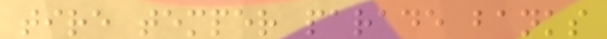tire temper parade banks
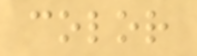color
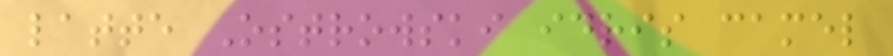latte Ostrowski idris camel
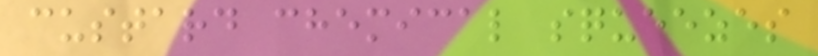custard chemical squeezes
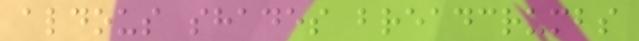aldous shades breadcrumbs
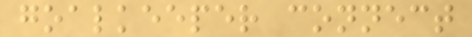goalkeeper connect
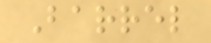Barrel
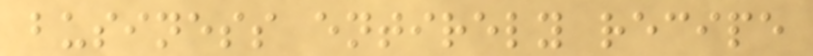business entirely recipe
